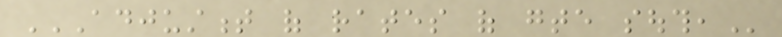ADJUSTMENT OF RATES OF GTE SOUTH,
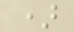)
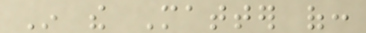In the Matter of:
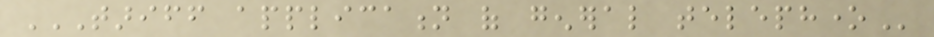TARIFF APPLICATION OF GENERAL TELEPHONE
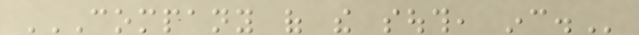COMPANY OF THE SOUTH, INC.
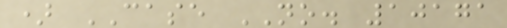) CASE NO. 10171
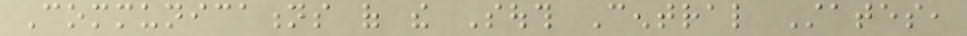Communications of the South Central States,
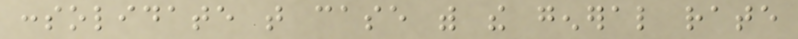consolidate that case with the general rate
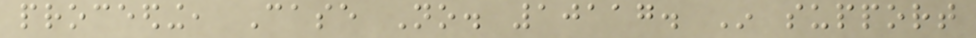proceeding, Case No. 10117. In support
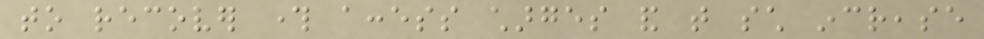to recover through access charges and that such increase
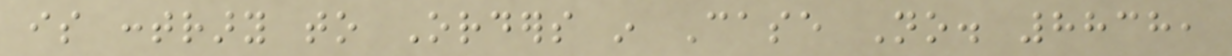is contrary to Orders in Case No. 8838,
